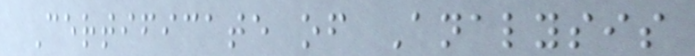Certificate of Analysis
